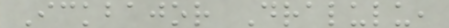Ickbajor Dralulu,
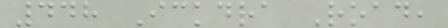448 Ickdra Road,
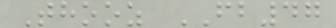Thooz FB47
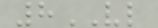8VL
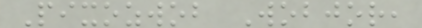Pixozwob Wobjor,
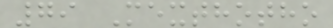79 Mexthotho
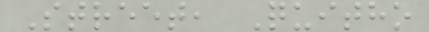Street, Quitho
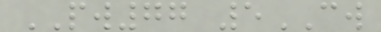PW77 5CW
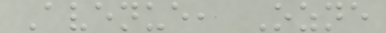Avenue, Ozne
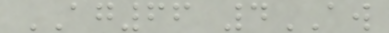AG66 4AW
